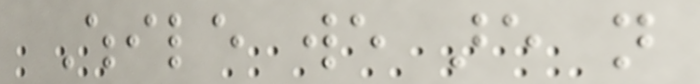While we are not
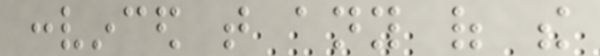convinced that any of the
